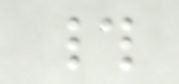#
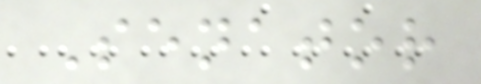Senator
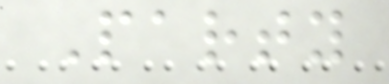Party
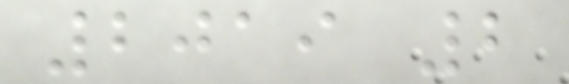2019 2
